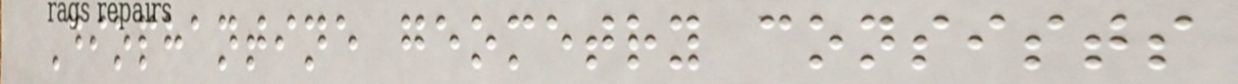Diophantine geometry consists
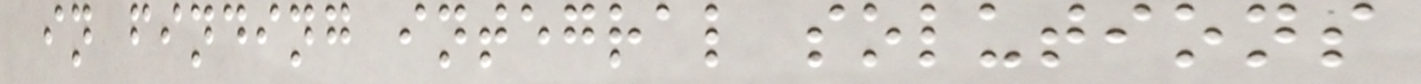in finding integral solutions
